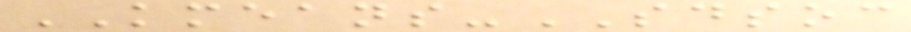KMEANS-SDSOC
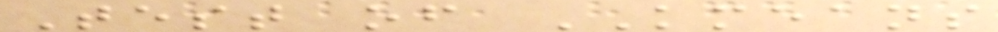Test of KMEANS
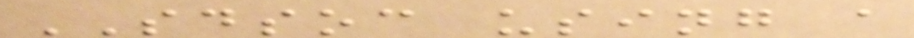SDSOC using a
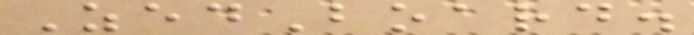ZedBoard.
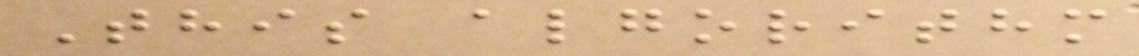This algorithm
